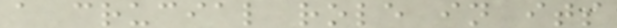a crucial role in its
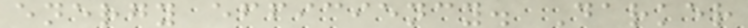energy efficiency. Darker
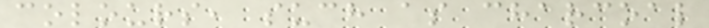colours, such as charcoal
